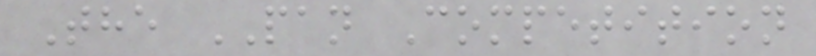The PAN Competition
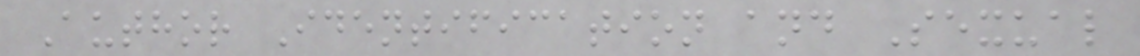Author Identification and Sexual
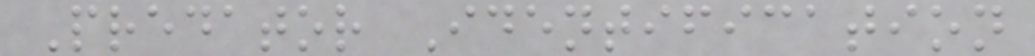Predator Identification
